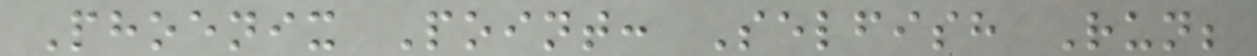Phoenix Point: Selfish Run;
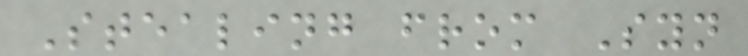Stealing from Syn
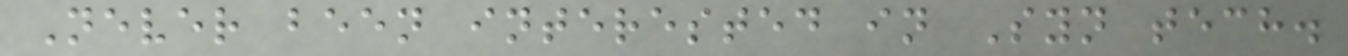Never been interested in Syn tech.
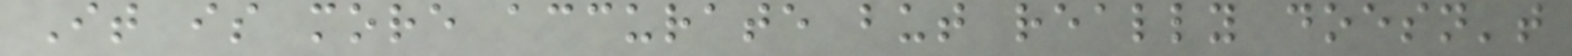It is more accurate but really doesn't
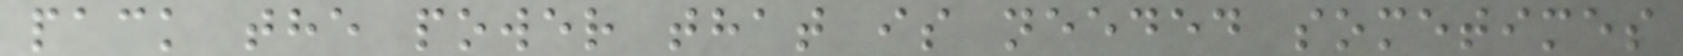pack the power that is needed sometimes
